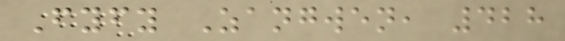Fyfy Zangwen, 428
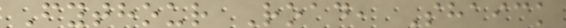Fythour Road, Shaick
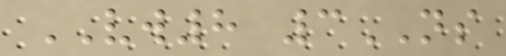VW8 3NS
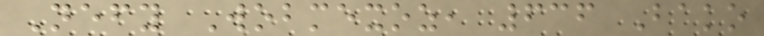Nefy Wobmexoz, 636 Bako
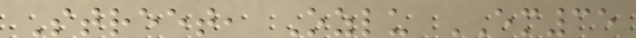Street, Ozlu EM35
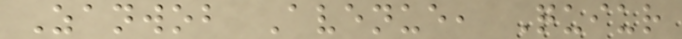Zanwob Avenue, Quiur
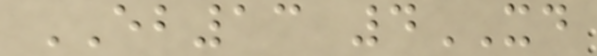EB13 4XD
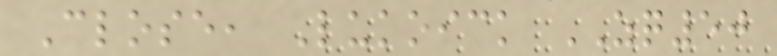Close, Lukoick ZQ50
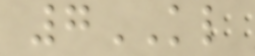7KL
